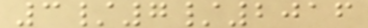3/7/2016
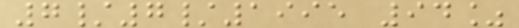7/7/1995 94%
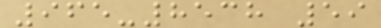965-8538 59
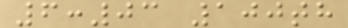6:03 100th
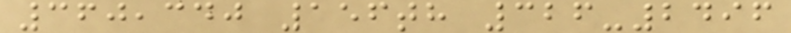360,340 156th 326-2496
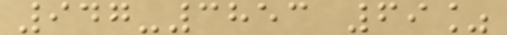947-3853 69%
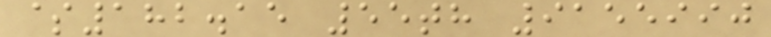$182.15 55th 9155990
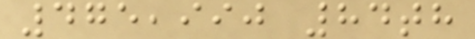475,990 84th
